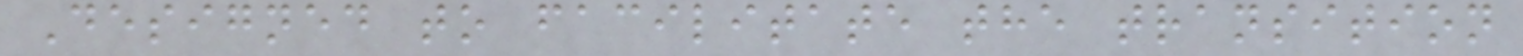Designed to facilitate the transition
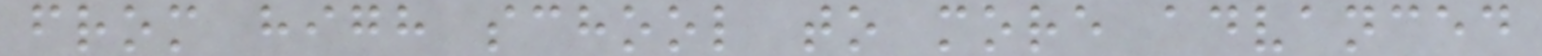from high school to more advanced
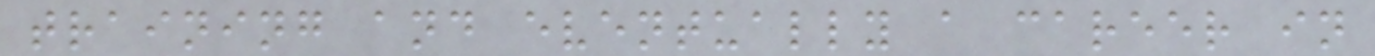training and eventually a career in
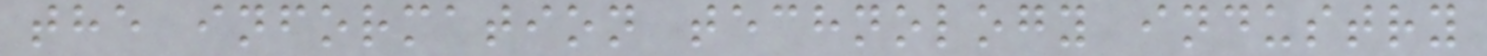the information technology industry
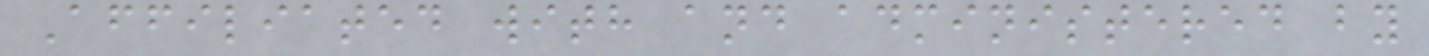Affiliated with and administered by
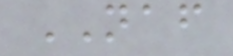NAF
